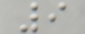9
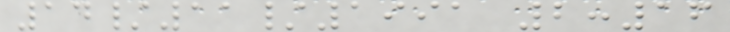14/11/1991 2:16
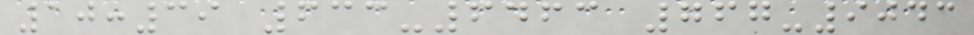10:39 633-6463 767-9043
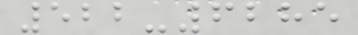522-6285
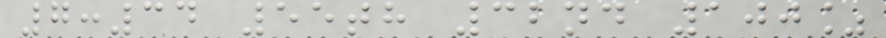7:34 55th 32nd 100%
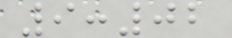9:02
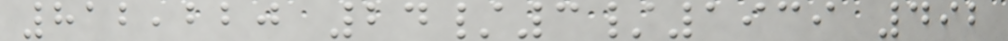812,220 24/3/1939 492
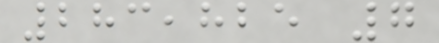283,825 7
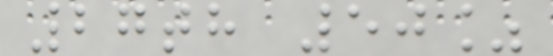27th 50%
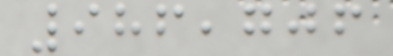986,706
